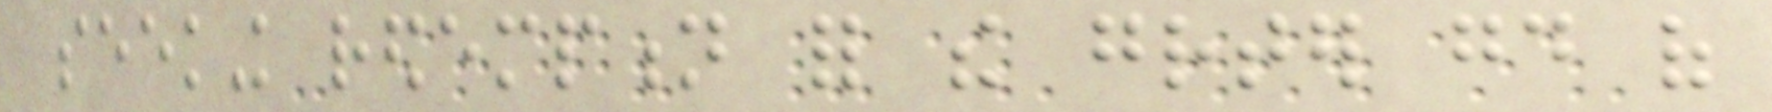seeking redemption for the greater good of
